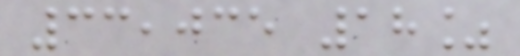33,035 18%
